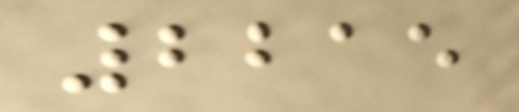2215
